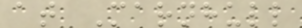at Marnhull
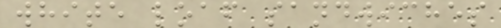white loaf sandwiches
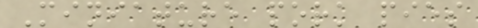Miniature pork pies
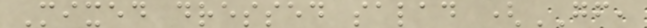Mixed dressed salad (GF,
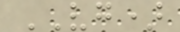VG)
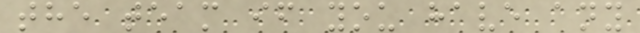the team if you have any
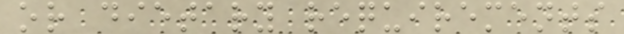or dietary requirements
